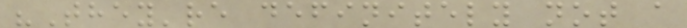"They're definitely not a
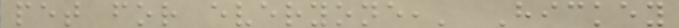pet for everyone,' Hickey
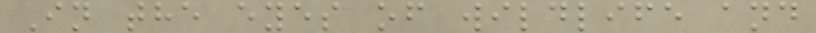In the eyes of wildlife and
